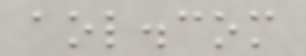aol.com
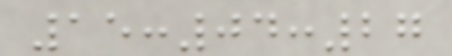15:04:27
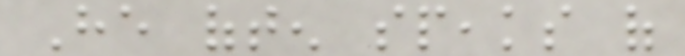He often speaks of
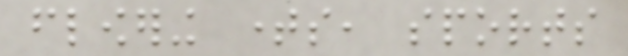flowering times, sports
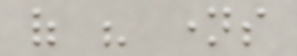of his names
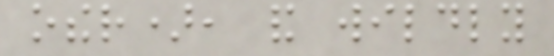other), and wildly
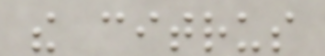the citrus
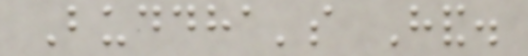Buddha's Hand.
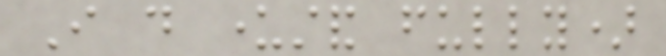I do understand fully)
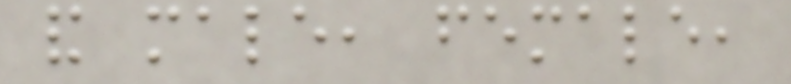and male, female,
